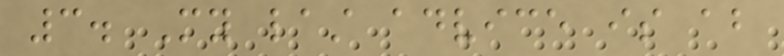3. My last advice is about
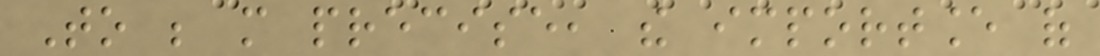To be more precise, the importance of
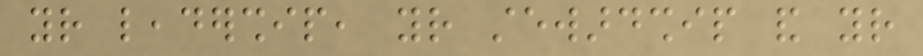your leadership, your stewardship and your
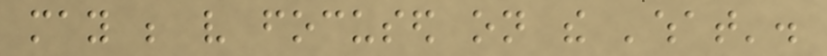may be very focused on the 'what'.
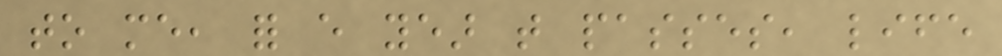to me, for every year that passes, life
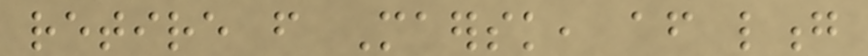retire from Maersk, after long
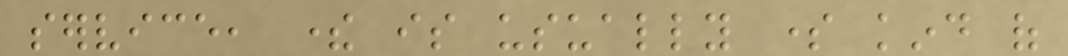service, there is usually some kind of
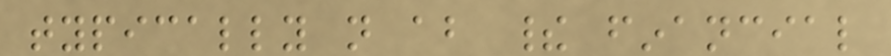typically not about their financial
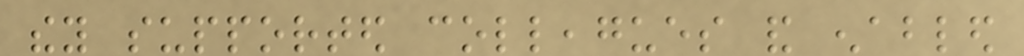they supported colleagues and enabled
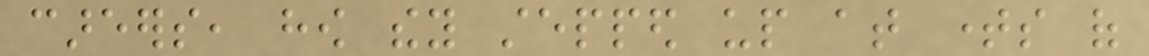careers, how they stepped up at times of
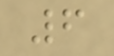6
